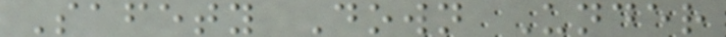Safety Down Under
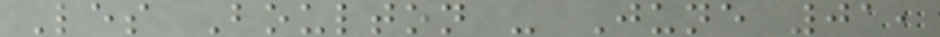Les Boulton - June 01,
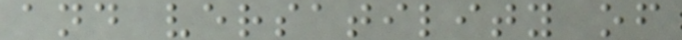and versatility of
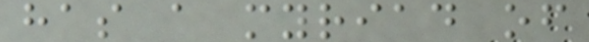has a myriad of
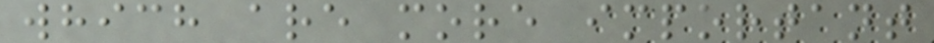which are more important
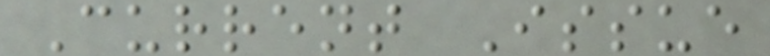Current Issue
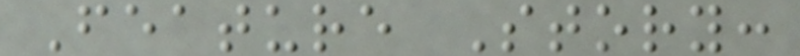Feature Story:
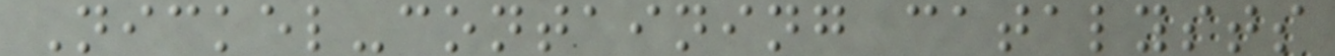Nickel-containing catalysts
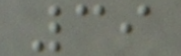39
